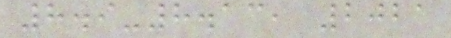8.9-8.13, 2021
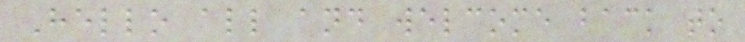Hello all and welcome back to
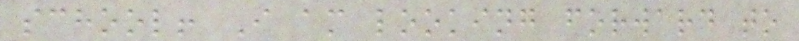school! I am looking forward to
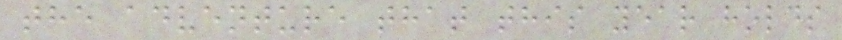the adventure that this year holds
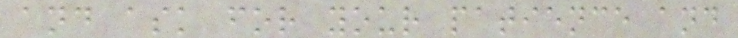and ask for your patience and
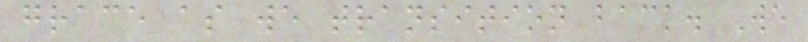grace as we transition back. We
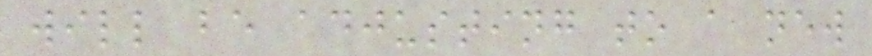will be adjusting to a new
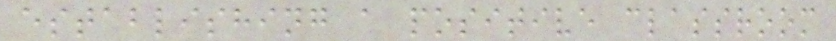establishing a positive classroom
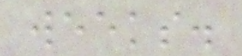weeks.
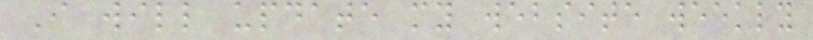I will update my website weekly
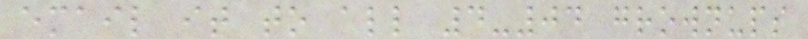email it to all 4-04 grownups
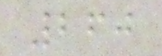260
